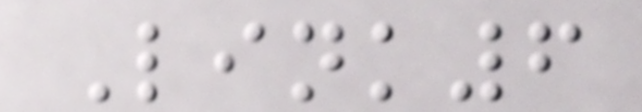Link6
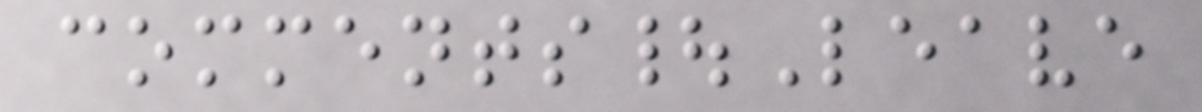comments|Leave
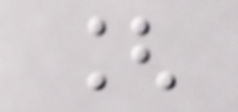[
